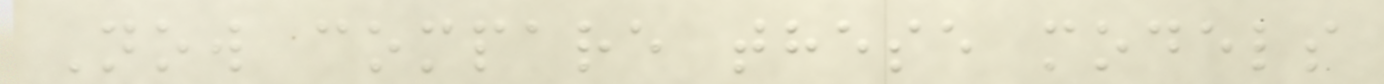Now compare these models
